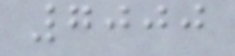7000
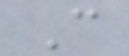C
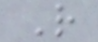R
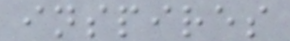inspires
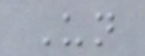Un
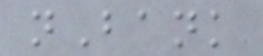nBank
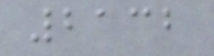2132
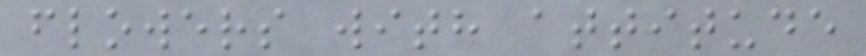flowers with attitude
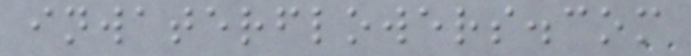inwaterflowers.com
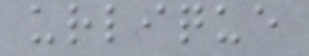urlique
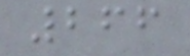266
